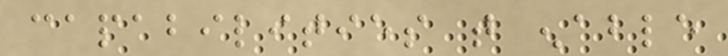capabilities that enable
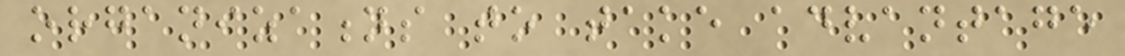organizations to take advantage
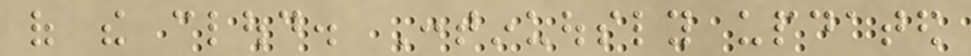of the cloud. Continuously updated
